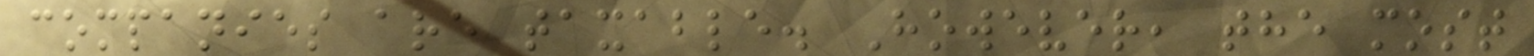companies are taxable. However, the most
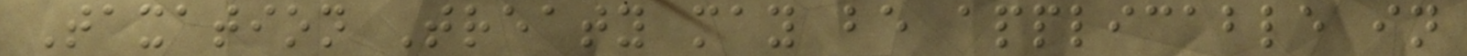Taxation Treaty may be applicable in
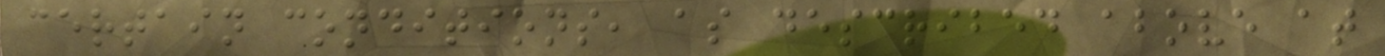certain conditions, as described above at
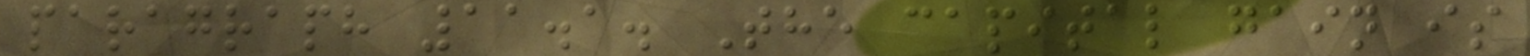paragraph 11.1. The capital gain is
